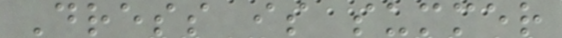Dress is summer
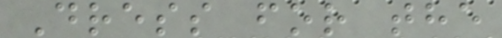Dress for the
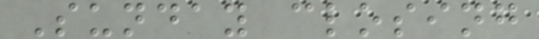Sunday closing
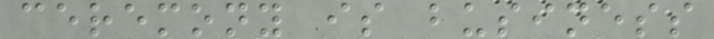ceremony is business
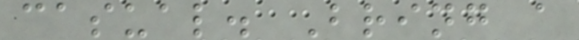casual. Bring a
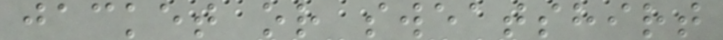jacket or sweatshirt
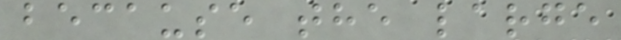because the large
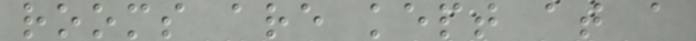rooms are kept at a
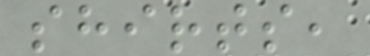shirts,
